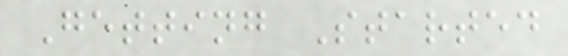Getting Started
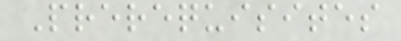Prerequisites
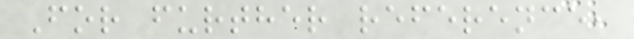For further reference,
